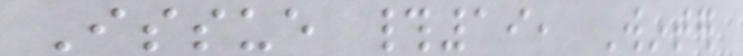Issue #19, Winter
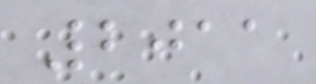2011
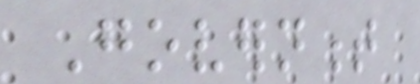Government
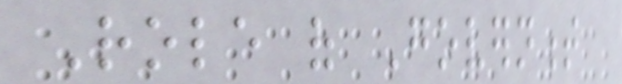Role of Government
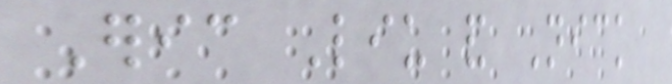Eric Liu and Nick
